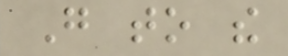Go to the
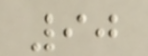90
